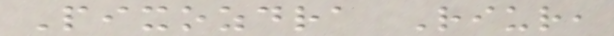Pixozdra Riur,
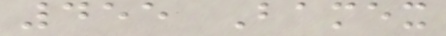455 Bamex
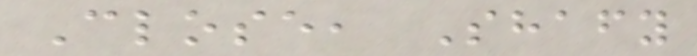Close, Shafy
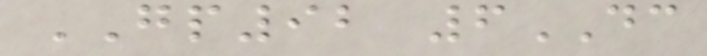GP92 6DC
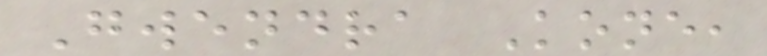Gwendra Kone,
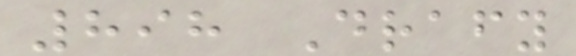898 Drafy
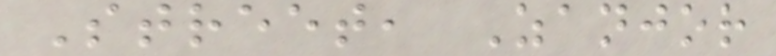Street, Zanjor
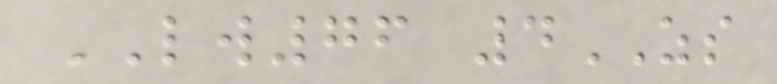LW76 4ZS
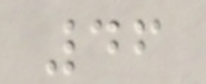46
